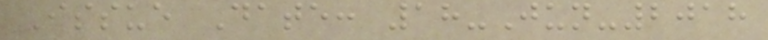Issue Date: 18-Jun-2018
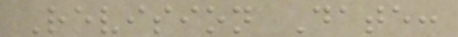Revision Date:
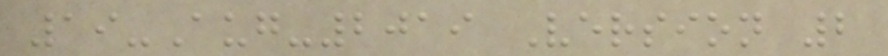19-Aug-2019 Version 2
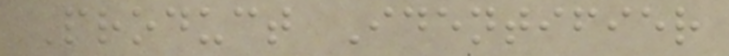Product Identifier
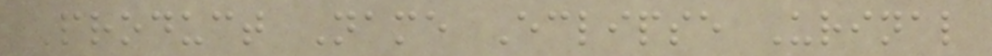Product Name Eclipse Urinal
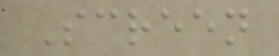Screen
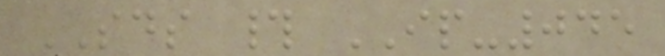SDS # IP-045
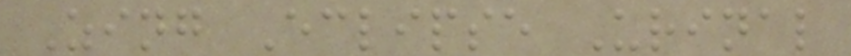Zing Eclipse Urinal
